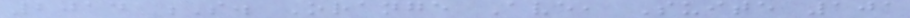2014 S. Orange Ave, Suite 101
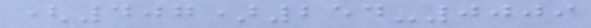(407)254-0009
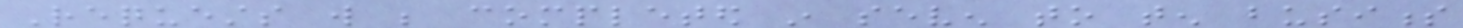Requests will be completed in seven to ten business
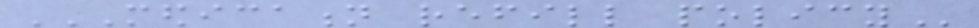MEDICATION REFILL POLICY
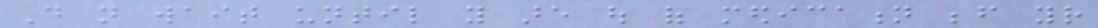Do not wait until you are out of medication before your
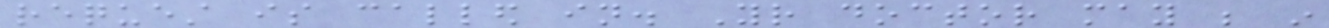request is called in. Your doctor may be in
